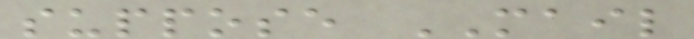suppose MAIL
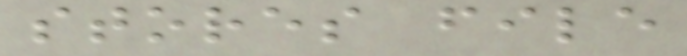stores file
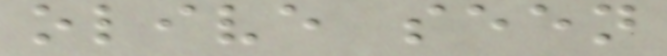olive seen
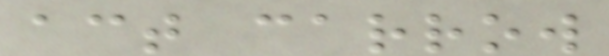act carrow
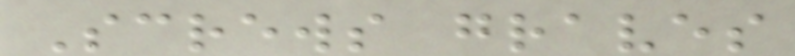Screws graves
